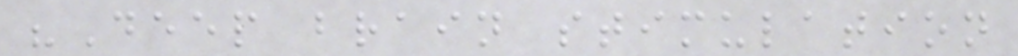"Deep brain stimulation
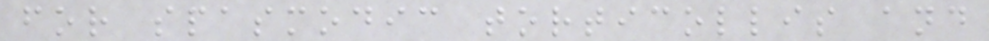for spasmodic torticollis and
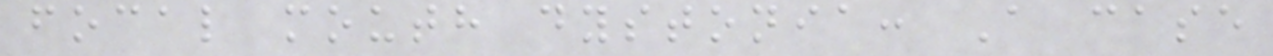focal mouth dystonia: A case
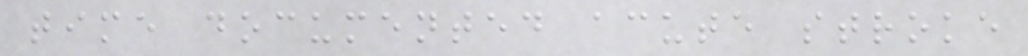time documented acute stroke
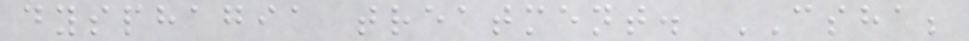dysphagia treatment. CSHA;
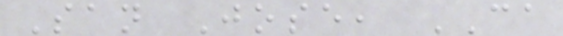San Jose, CA
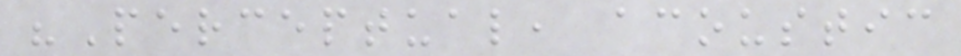"Perceptual, acoustic
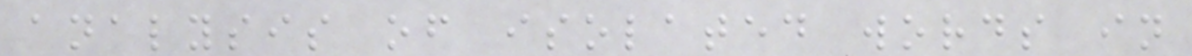analysis of isolated words in
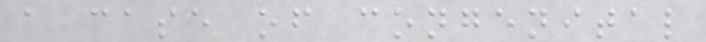a case of congenital
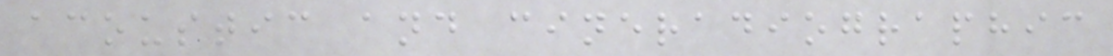acoustic and cineradiographic
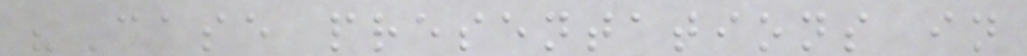"Case presentations in
